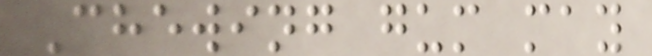Chewing gum may
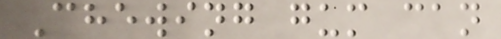Chewing gum can
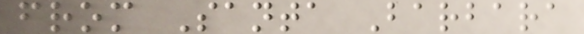from Santa Barbara
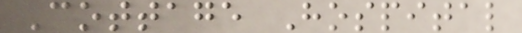Cottage Hospital
